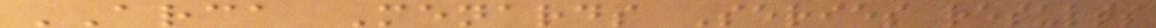ARCA Menards Series results
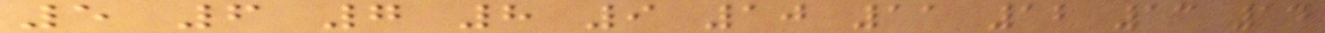5 6 7 8 9 10 11 12 13 14
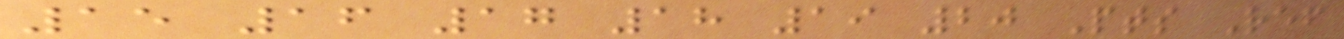15 16 17 18 19 20 Pts Ref
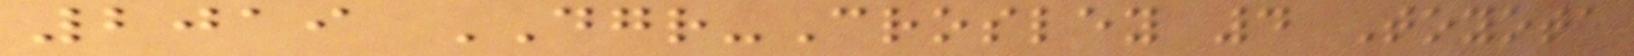2019 DGR-Crosley 4 Toyota
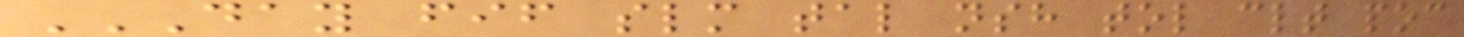DAY FIF SLM TAL NSH TOL CLT POC
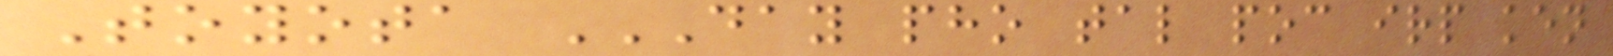Toyota DAY PHO TAL POC IRP KEN
